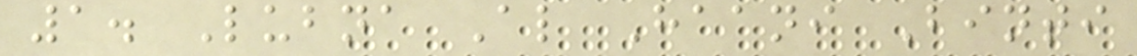1. Lubna Al Haani Binti
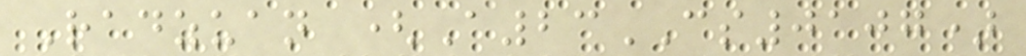Radzuan (A23CS0107)
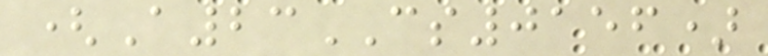(A23CS0156)
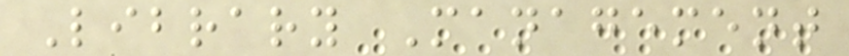Library Management
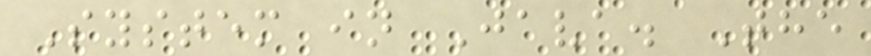System in Java. The
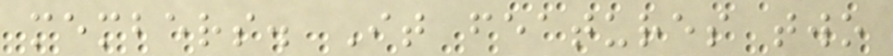members. It features two
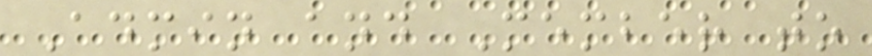Admin and Member to
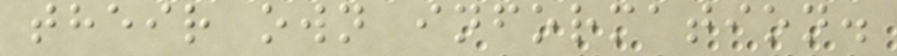their own information.
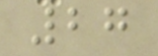27
